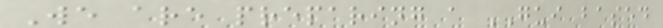We are preparing a GUI based
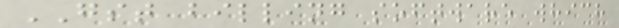GST billing software which
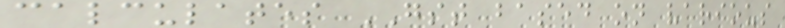calculates GST based on various
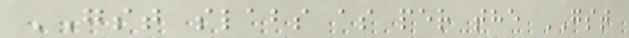GST slabs as per the GST
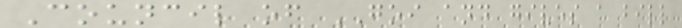Council of GOI and gives a bill
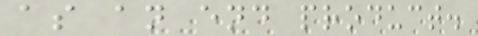as an end product.
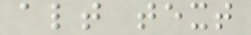alt text
